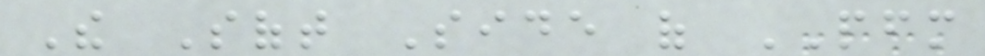The Soft Side of PFM
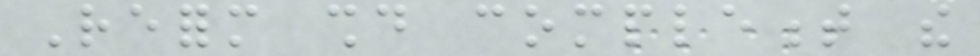Reform should complement the
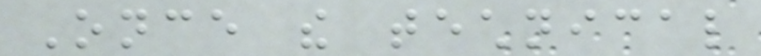Once the technical
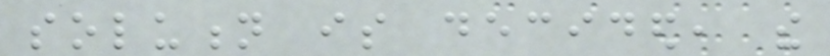solution is decided, the
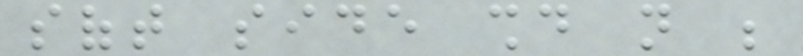soft side should not be
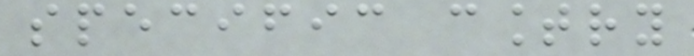specific country
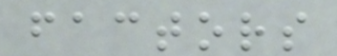factors
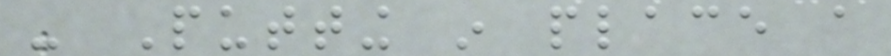- Putting in place a
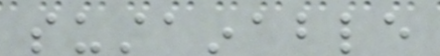sustainable
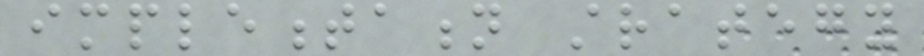implementation strategy
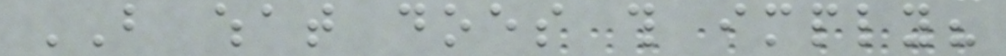BUT what does this imply?
